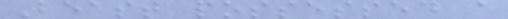Beast possessed a
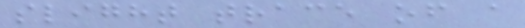slight trace of a
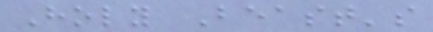Holy Beast's
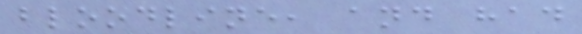bloodline, and had
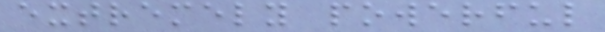extremely powerful
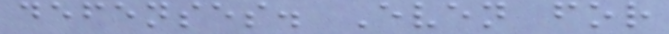defenses. Even for
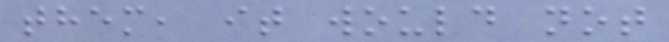them, it would not
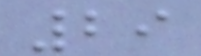29
